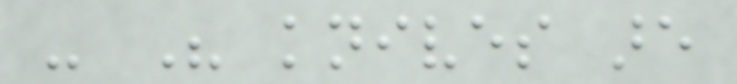- His knives are
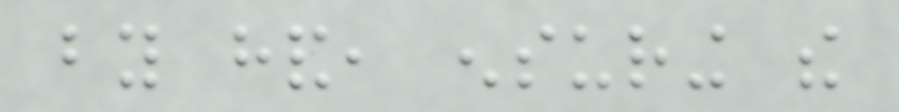by hand, ensuring the
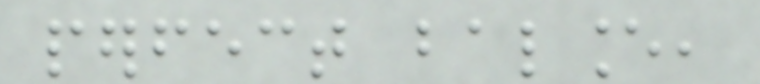perfect balance,
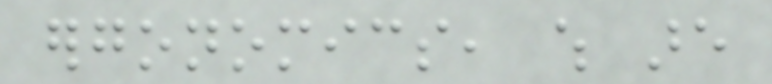ergonomics, which are
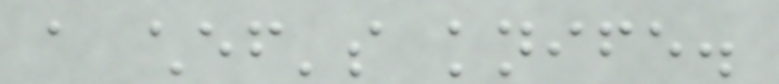a chef's knife.
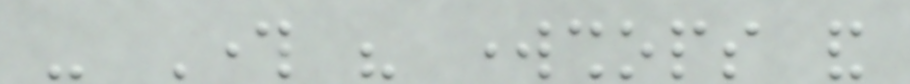- Through his workshops and
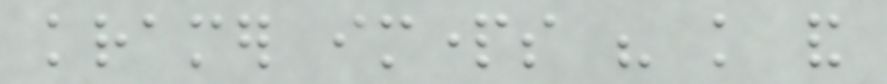kramer imparts his knowledge and
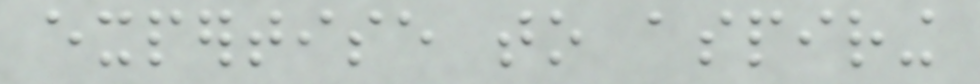expertise to aspiring
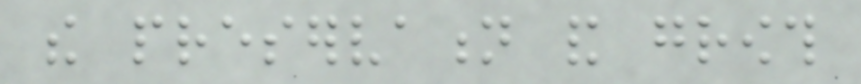the preservation and growth
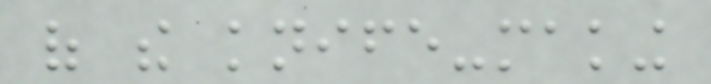of the knife-making
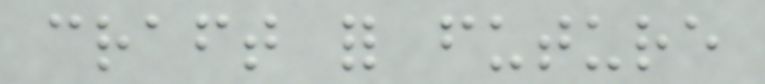craft for future
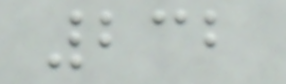232
